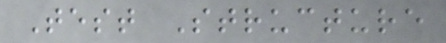Test Structure
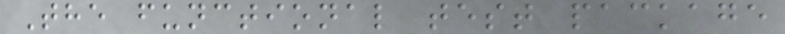The functional test package
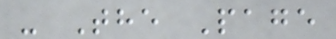- The Page
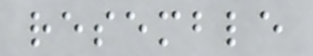resemble
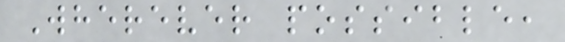Wherever possible,
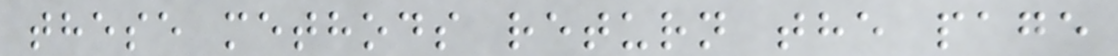these methods return the page
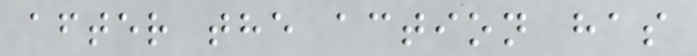after the action has
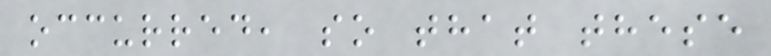occurred, so that these
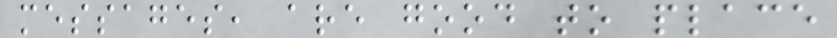messages, are good to place
